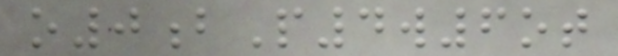o0bP4w6ot
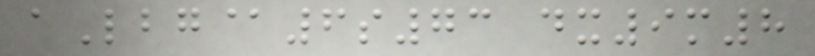aLbg@6s73 dx9m8
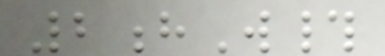2hW#
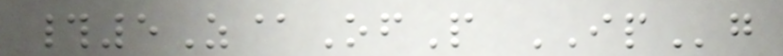#5Z@OfP IPg
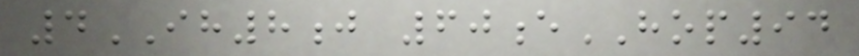4IH8j 60eHOP94
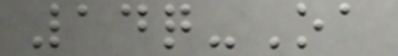14q-Oa
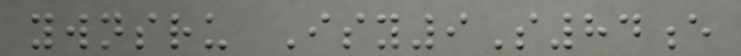ywnsru Isy9S84e
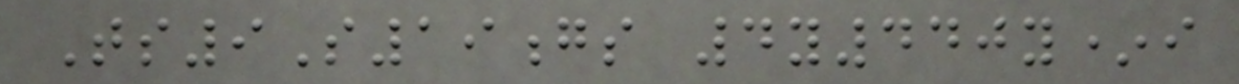Ts9S19gs 4y440y*i
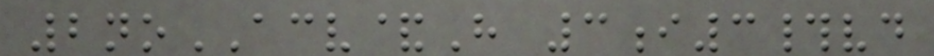2noACV&H 3i3#vd
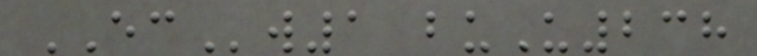ECw1 buU238
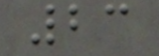23
